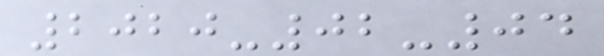2020-02-04
